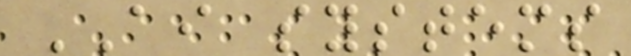AI systems
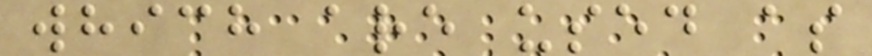which are used as
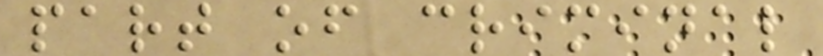part of criminal
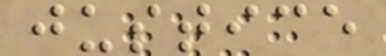justice
